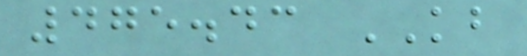475.43 KB
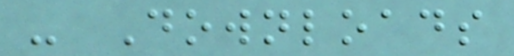- Downloads
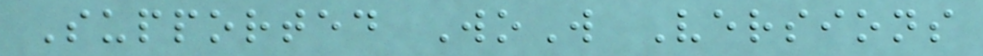Supported WoW Versions
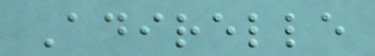Adirelle
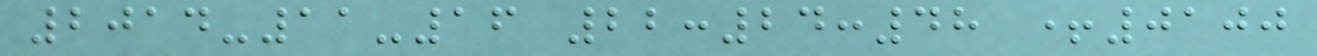2014-11-16 22:24:48 +0100
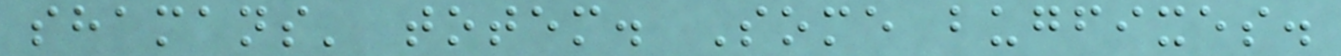shamans' totem. Some bugfixes.
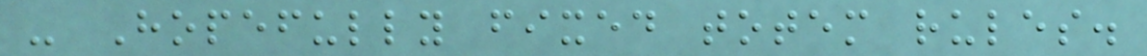- Hopefully fixed totem rules.
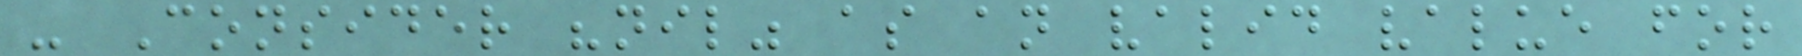- Consider "nil" as an valid value for
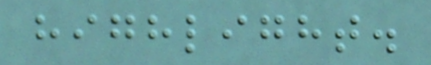highlight.
